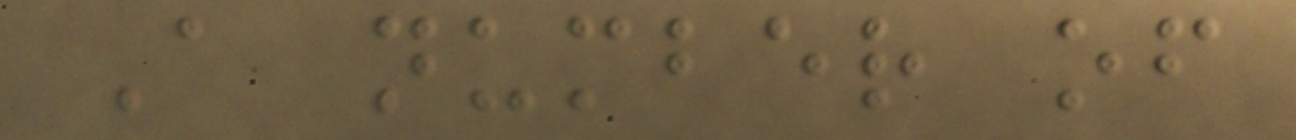A number of
